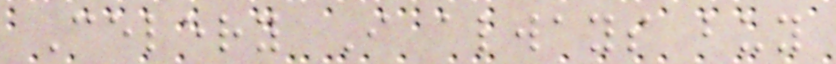Celery I always buy
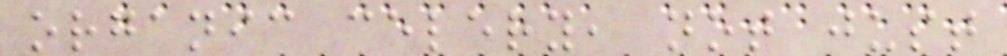organic celery, not just
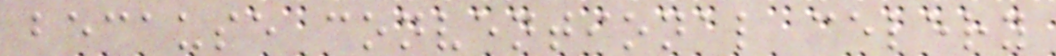because conventional celery
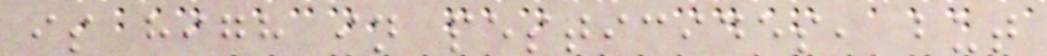is high in pesticides, but
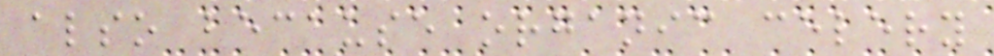also because organic celery
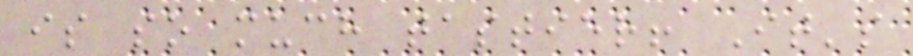is so much tastier! It's
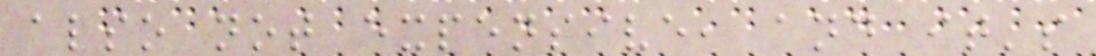also not expensive, and it's
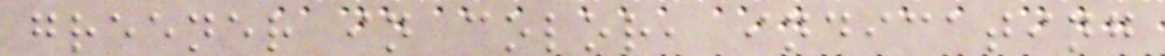greener in color, indicating
